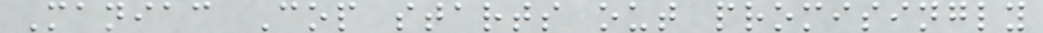Maniac Cop starts out promisingly
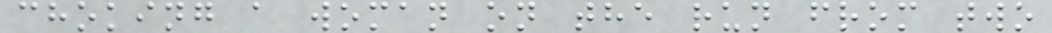choking a woman on the run from two
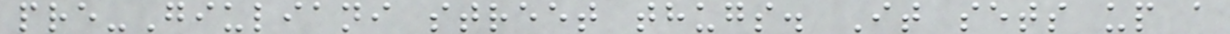pre-Giuliani street thugs. It sets up a
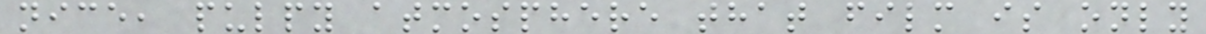nice, pulpy atmosphere that film is only
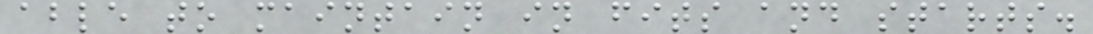able to maintain in fits and starts.
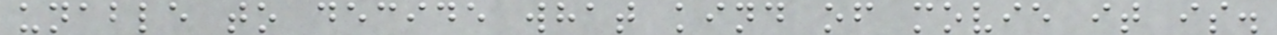unable to decide what kind of movie it is.
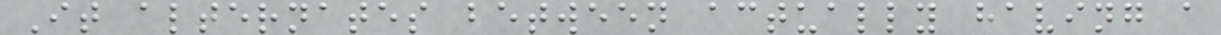It alternates between actually having a
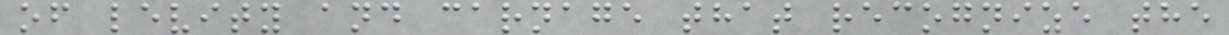of levity and carnage that recognize the
